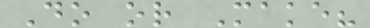Do or Make?
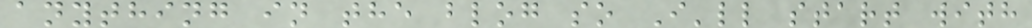anything in the blog so I'll start with
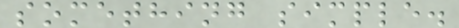something simple.
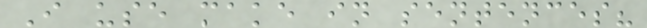I use make in sentences?
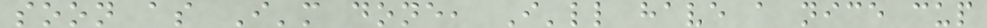soon as I'm done, I'll have a nice cup
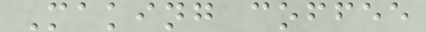Making coffee
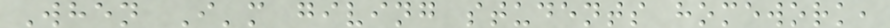When I'm giving students homework,
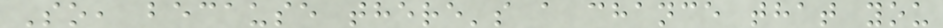So, because there's a chance that you
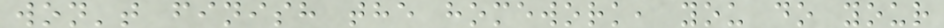won't finish the homework, you do your
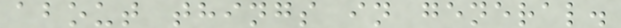about things in general.
